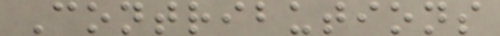Contributions
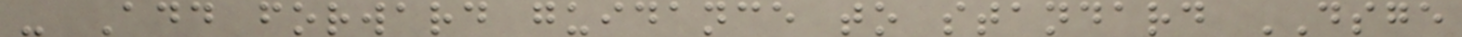- Add forward guidance to standard DSGE
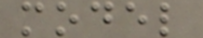model
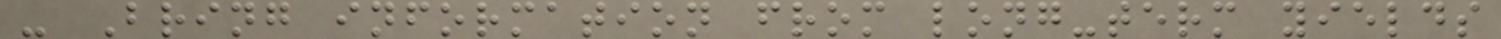- Bring information from long-term yields
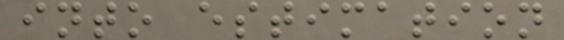into estimation
